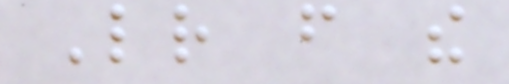Letter from the
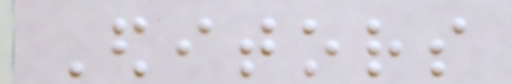Editors
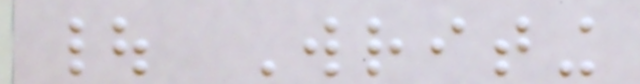| Writing
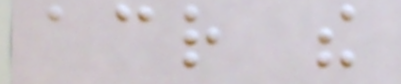across the
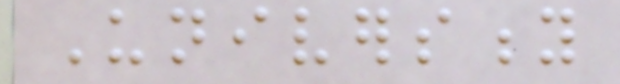University
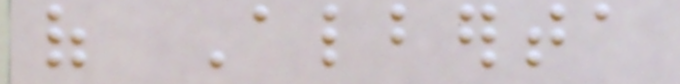of Alberta
